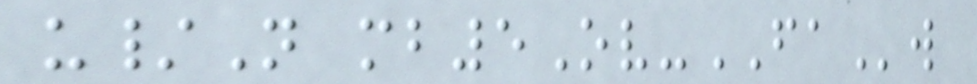u/N mb5Ov-FAw
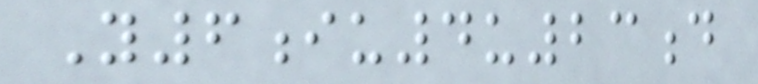Y6iu4u23d
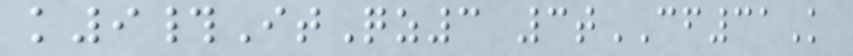k9#ItQz3 3tCF31K
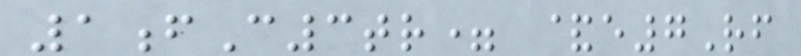1fC3tr= &e7Rf
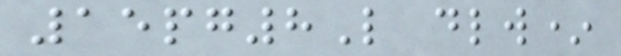15pg8L dlw*
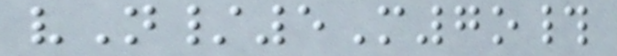vN/5M7o#
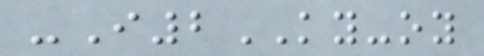-I2KY-oy
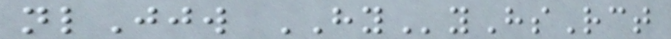nlJjw HYyHsRct
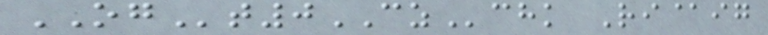OGt0CZchk Ri@ig
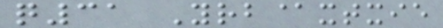q31 Yrb@xtxie
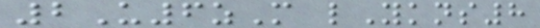2U6zM lYkns8
